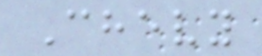Chevy
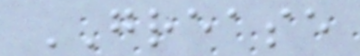GREASE
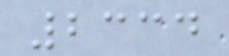2334
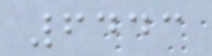6443
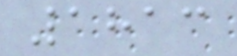1813
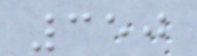350
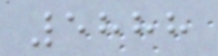5888
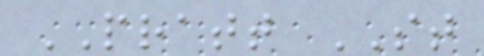PRATT ST
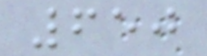650
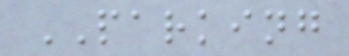PARKING
